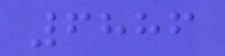6886
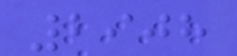2908
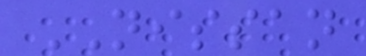NISSAN
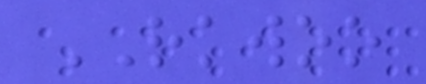RKWOO
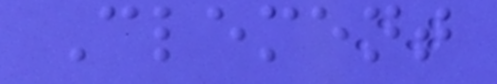Clement
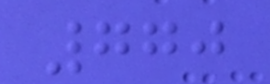770
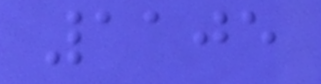1105
